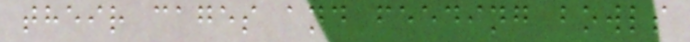their cages and feeding bowls
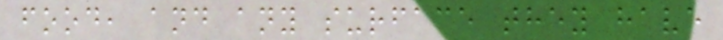food, and any surface they have
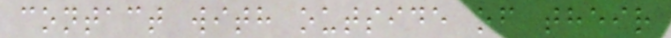contact with outside of their
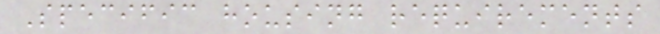Specific housing requirements
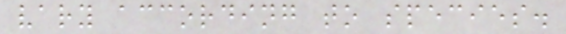vary according to species.
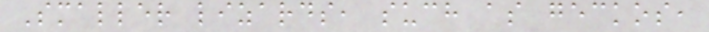Smaller lizards, such as geckos,
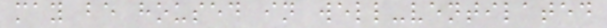may be housed in well-ventilated
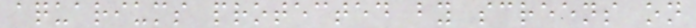aquariums protected by screens on
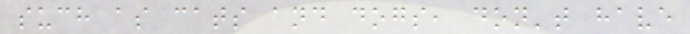such as cats and dogs, don't have
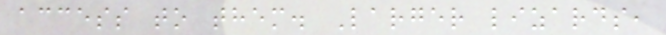access to them. Larger lizards,
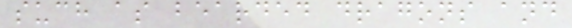such as bearded dragons and
